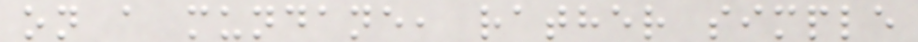on a mundane, rather simple
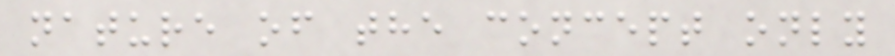nature of the concept only
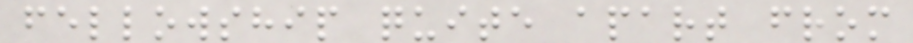fellowship quite apart from
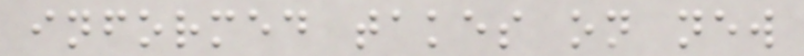informed takes on new
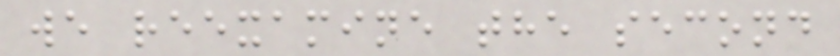we reexamine the second
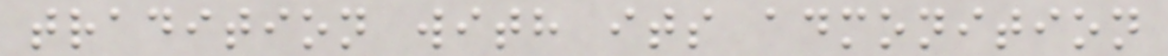tradition with its admonition
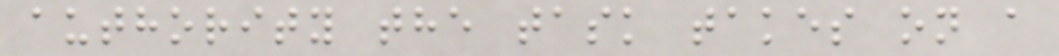authority the task takes on a
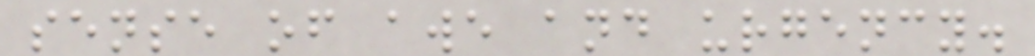sense of awe and urgency.
